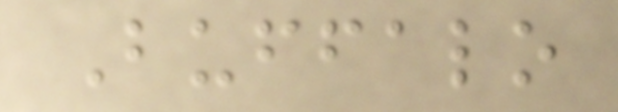Buffalo
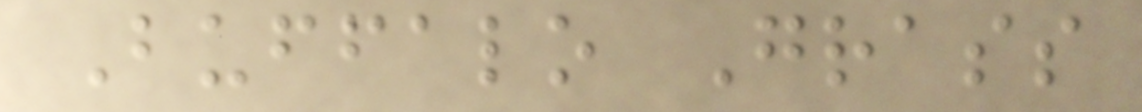Buffalo Grass
